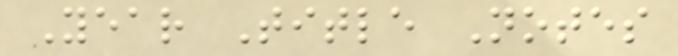Year Title Notes
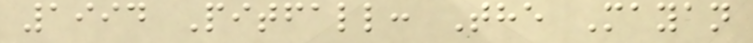1994 Pitfall: The Mayan
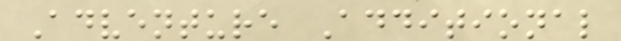Adventure Additional
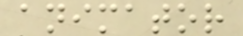animator
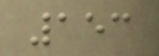153
